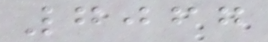7067
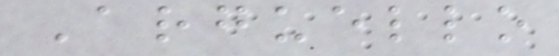Arguello
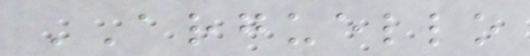ARGUELLO
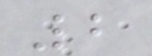2
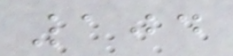104
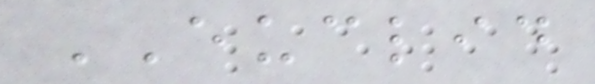EUCLID
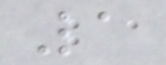1
